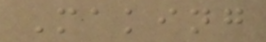Making
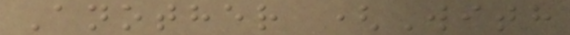Another (With
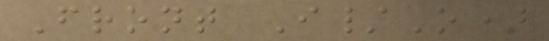Front I/O)
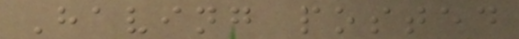Having posted
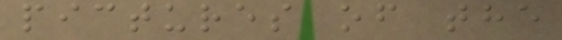pictures of the
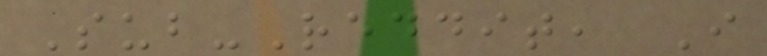Sub-Reddit, I
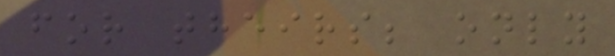for theirs; only
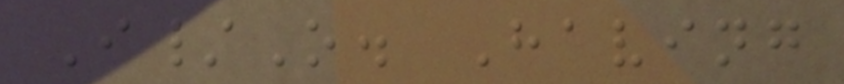I/O. Having
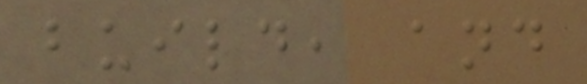build, and
